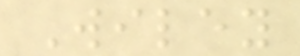Wiley
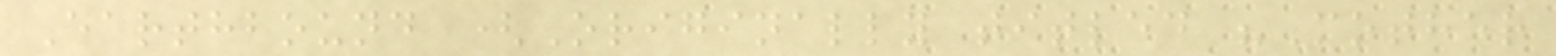Earthbound (Originally titled "Mother
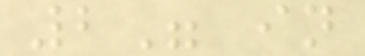2" in
